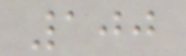100
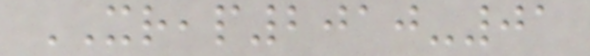XREAP2010-01
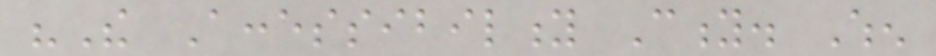"The Accessibility City. When
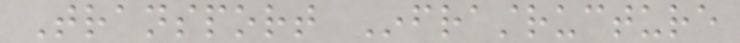Transport Infrastructure
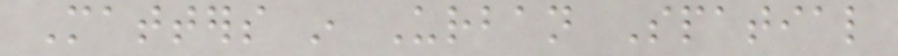Matters in Urban Spatial
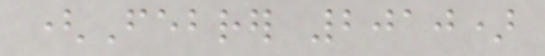(Febrer 2010)
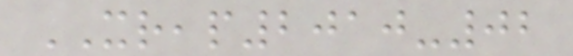XREAP2010-02
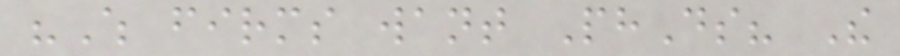"Which firms want PhDs? The
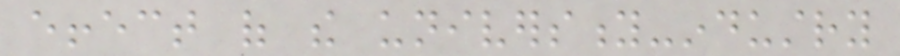effect of the university-industry
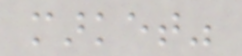market"
